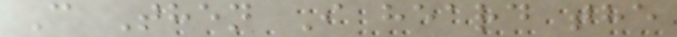C Then I heard the
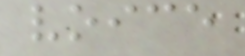voice
